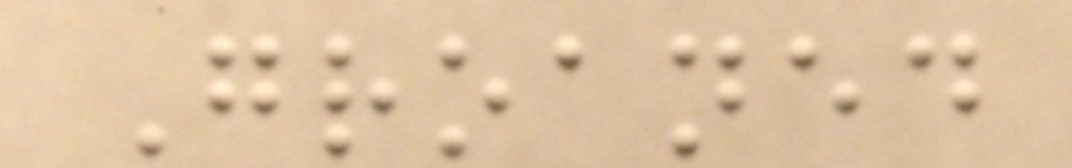Groaned
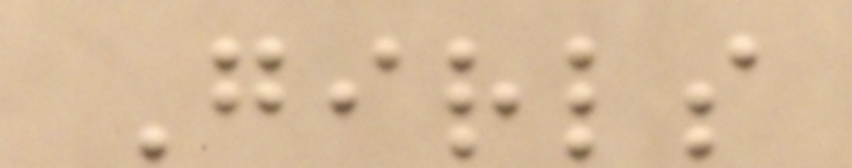Girls
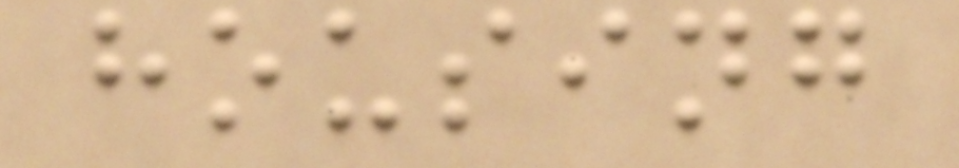housing
